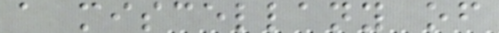a miscellany of
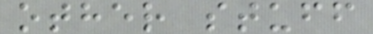other stuff
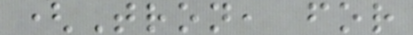(Tron, for
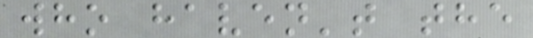who haven't the
